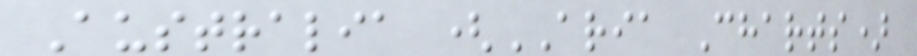Australia (ARIA Charts)
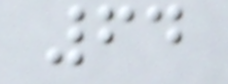64
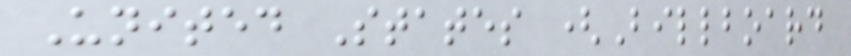United States (Billboard
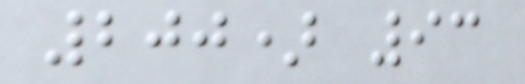200) 93
